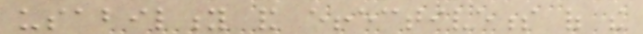usability and effectiveness of the
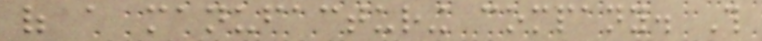of a manufacturing company. This
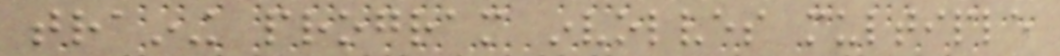training program involves multiple
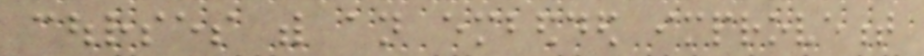courses with an embedded improvement
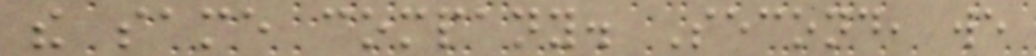the same company. Second, we
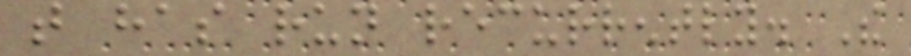that has run recurrently. The
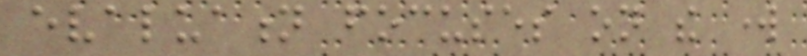evaluation focuses on the work
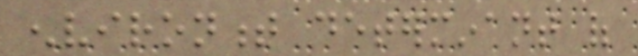environment determinant of
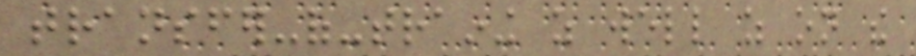transfer-of-training as well as on the
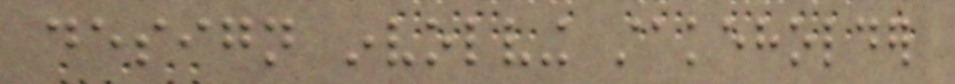design involving stakeholder
